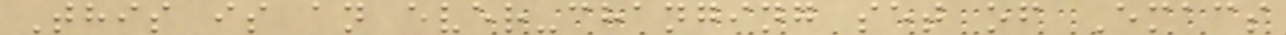This is an ever-changing set of Emacs
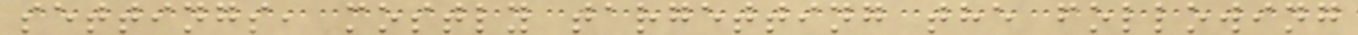settings, mostly targetting the following
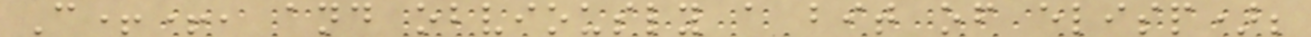C++, and obviously a bit of elisp);
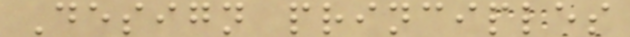Design principles
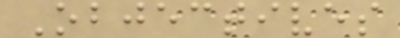Objectives
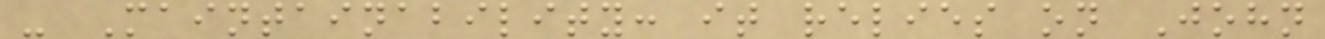- Maintainability: it relies on John
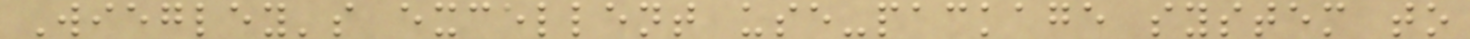Wiegley's excellent use-package system to
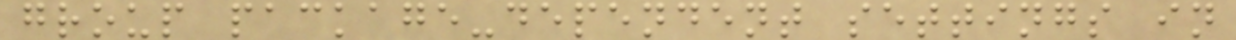group package-dependent settings in
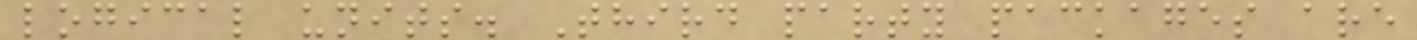logical units. Third party packages are
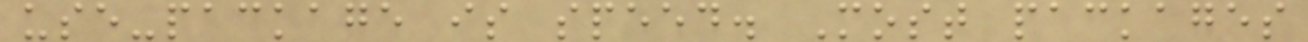use-package is speed. Most packages
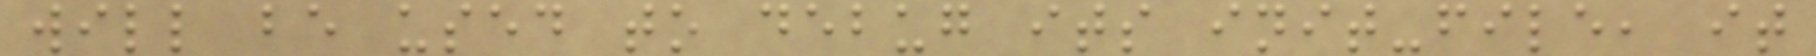will be used to debug its init-file, it
